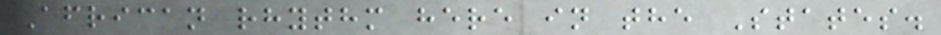African rhythm here in the States.
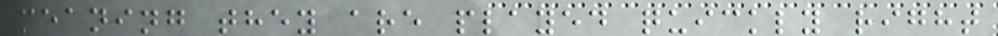meaning they are played quickly right
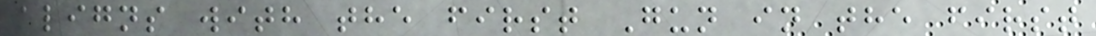aligns with the first Gun in the first
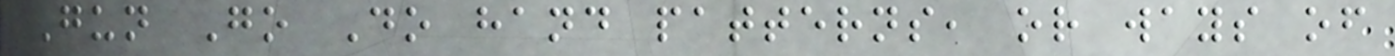Gun Go Do hand patterns, or ways of
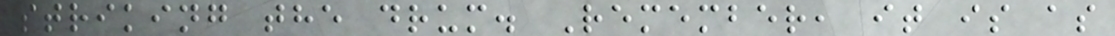striking the drum. Remember, it is as
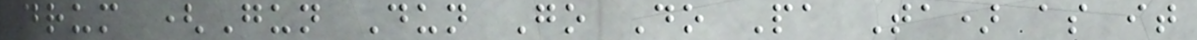drum (Gun Dun Go Do Pa Ta) as it
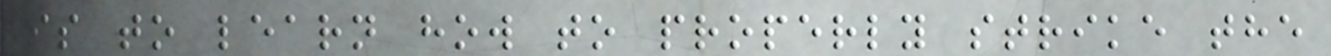is to learn how to properly strike the
